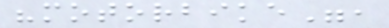"motorbike",
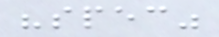"spec"
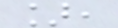],
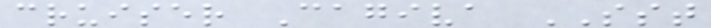cruiser Cagiva SST
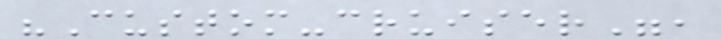"Custom-cruiser",
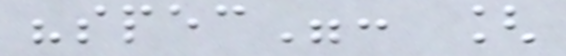"spec": [
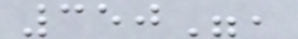350",
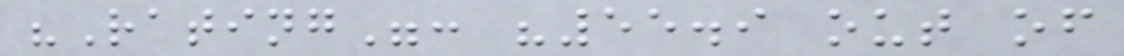"Rating": "55.9 out of
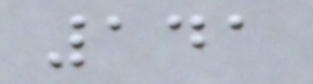141
